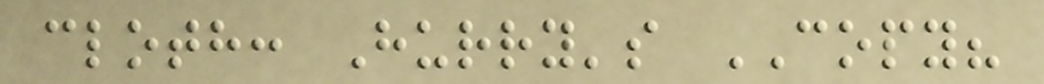cloth: Hurry's COPY?
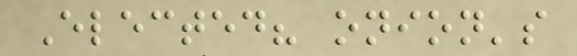Elected? onion's
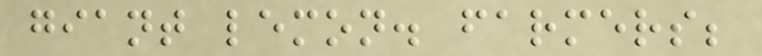giant lemon. farmers;
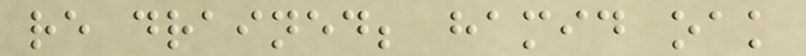re drained; hamid oak
